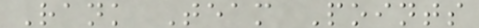Rank Team Points
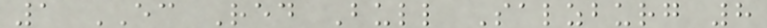1 EC Red Bull Salzburg 8
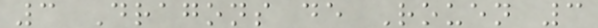3 Dragons de Rouen 3
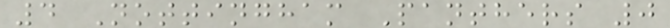4 Nottingham Panthers 0
